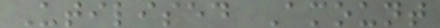Utilised Amount
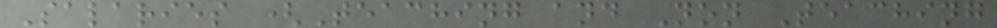Salaries (Teaching and Non Teaching
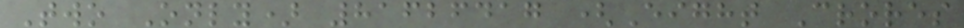Two Only) 81626417 (Eight Crores
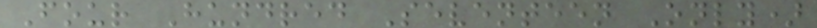Four Hundred Seventeen Only)
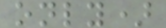only)
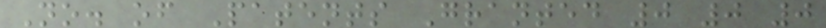No. of Patents Granted 0 0 0
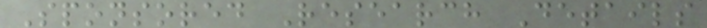Sponsored Research Details
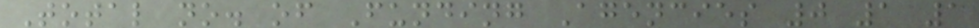Total no. of Funding Agencies 0 1 1
